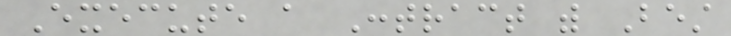Execute a Contract with Best
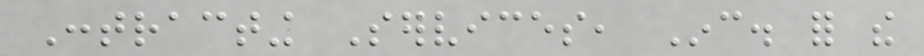Contracting Services, Inc. for the
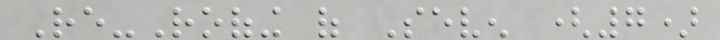Re-Roofing of Seven (7)
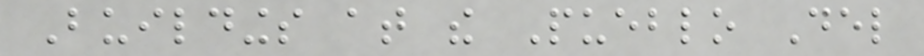Buildings at the Pueblo Del
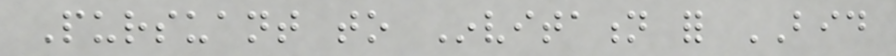Pursuant to Invitation for BID
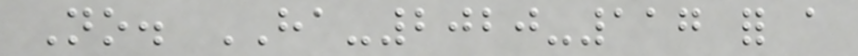No. HA-2020-117 for a
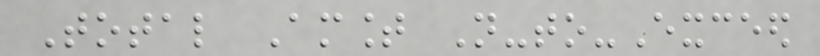Total Amount Not-to-Exceed
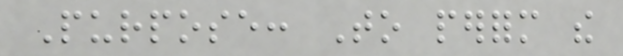Purpose: To perform the
